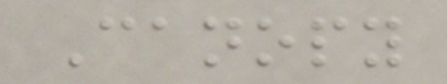Canopy
